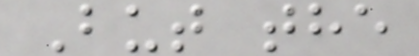But the
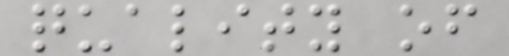quality of
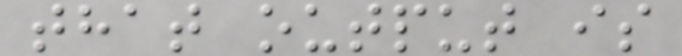that output is
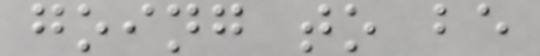going to be
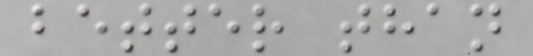better than
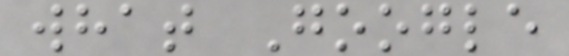what Google
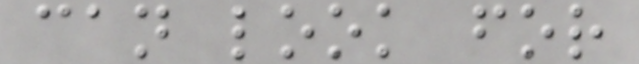can look for
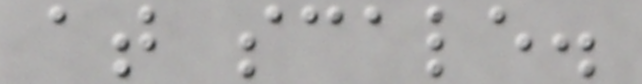at scale.
